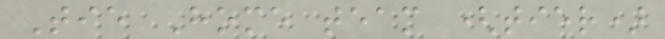Tie Home team (tier)
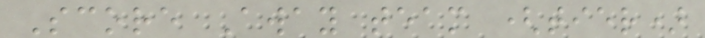Score Away team (tier)
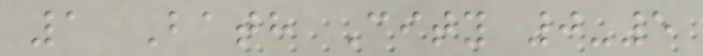1 Bath City 0-5
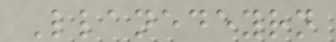Llanedeyrn
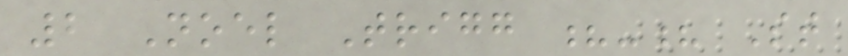2 Noel Trigg ?-? St
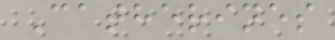Catherines
